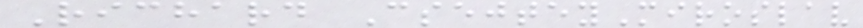Richard CsejteyMiroslav
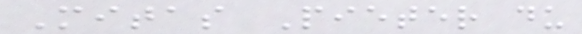Mitas Pieter du
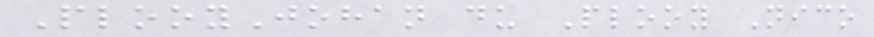PlooyJohan du Plooy Nico
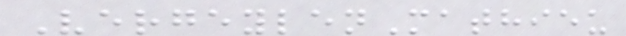VergeylenMathieu
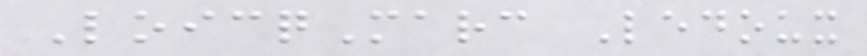LoicqMarc Ledoux
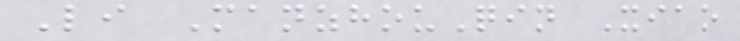Li ManzhouQin Xiao
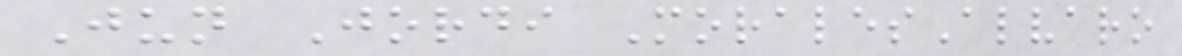Jun Jordi MoralesAlvaro
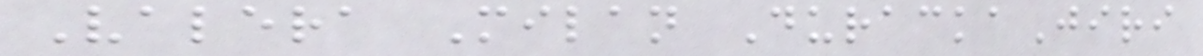Valera Milan DurackaJiri
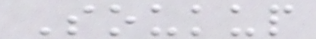Soukup
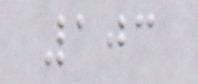103
